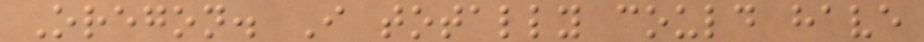Oregon. I totally could have
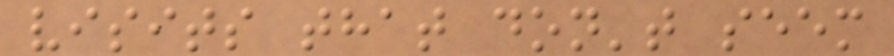visits that don't seem
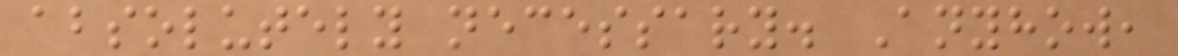absolutely necessary. Anyhow,
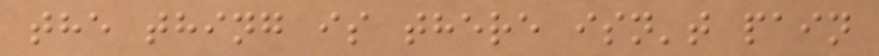the thing is there isn't pain
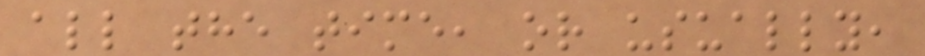all the time, or usually,
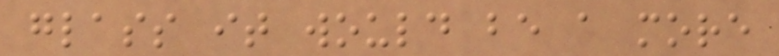glass it would be a more
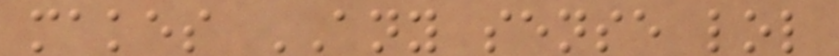makes ANY sense lol
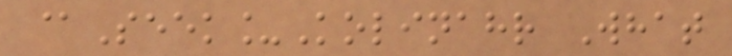@Seek_Kolinahr What
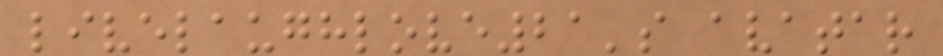livelaughlove21's avatar
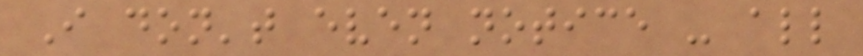I don't even notice - all
